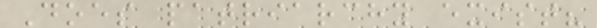Does patriarchy exist?
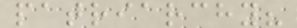patriarchy?
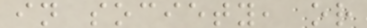in society, or
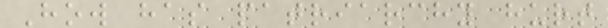How has patriarchy hurt
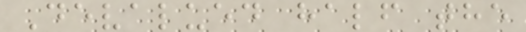Devalued half the
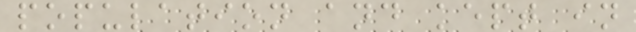population and kept in
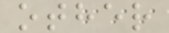other
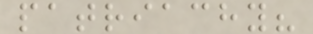patriachy?
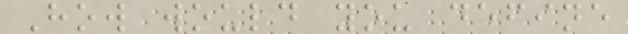How would you define
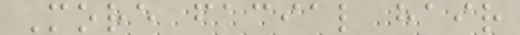More facial hair
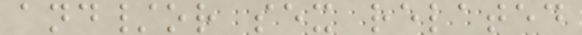and/or sex related
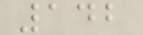142
